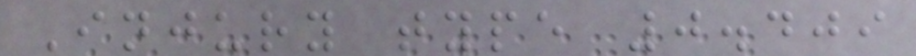Injury type 0.409
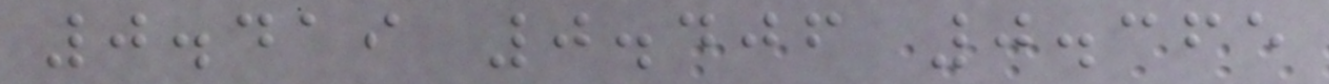0.419 0.406 0.365
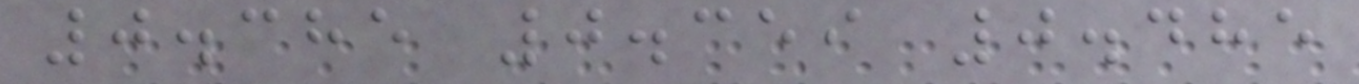0.385 0.359 0.485
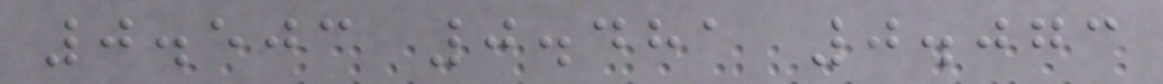0.503 0.481 0.073
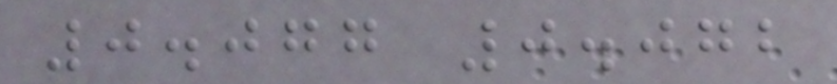0.077 0.072
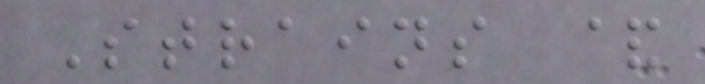Strains &
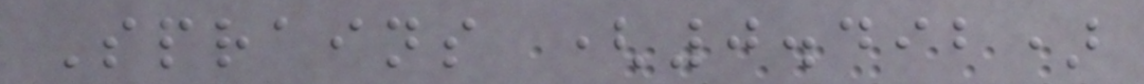Sprains (0.492)
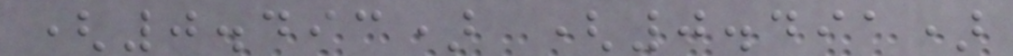(0.493) (0.491)
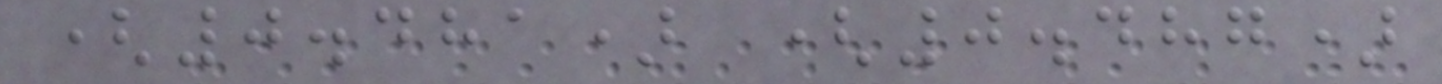(0.481) (0.487)
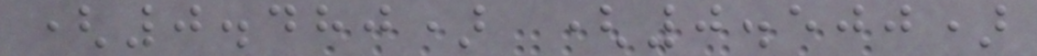(0.480) (0.500)
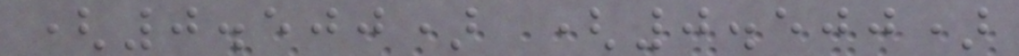(0.500) (0.500)
